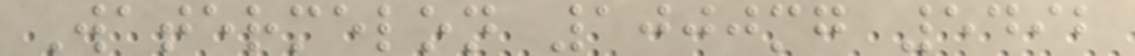Watermelon 1000mg 5492
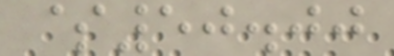$50.00
